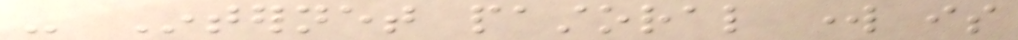- Internet pastoral work is
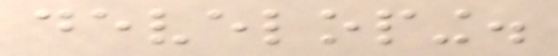developing.
